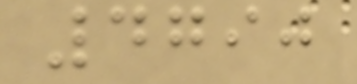4790
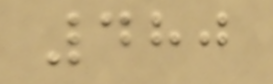480
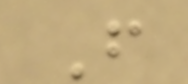F
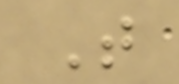T
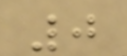0
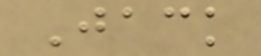Jack
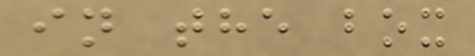in the box
